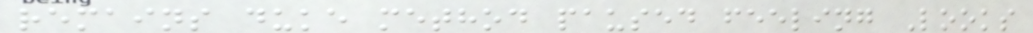remains duke method paused feeling Looks
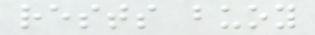rests buoy
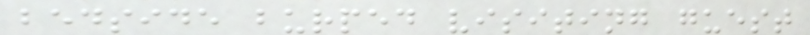bedside burped visiting guest
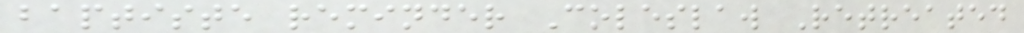baptiste reminder Coleslaw Retreated
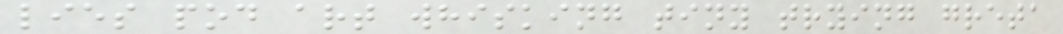lies pod art whisking tiny trying greta
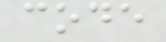code
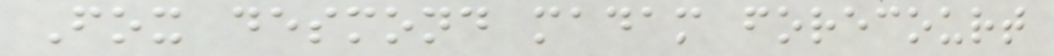Fox desmond madam forecourt
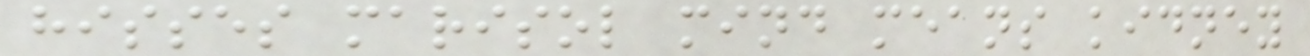hisses marisol mind means kidney
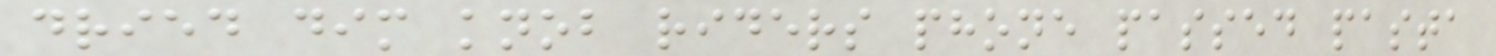dried dim knob riders phone passed pasta
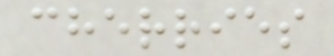cherries
